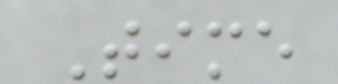Time
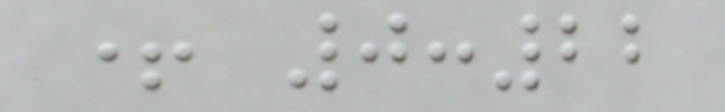+ 0:22
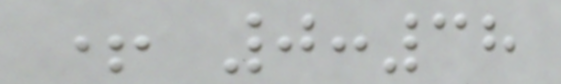+ 0:38
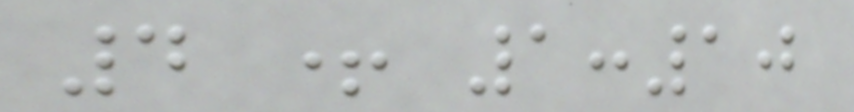4 + 1:10
